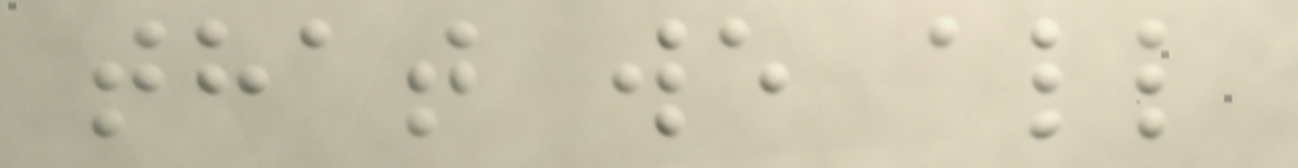that we all
